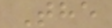The
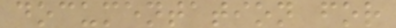documentation for
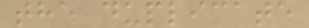the duplicate
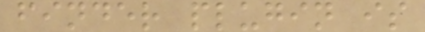finder plugin is
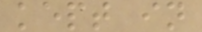kept in
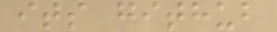its github
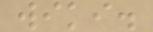wiki.
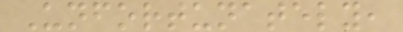Unfortunately,
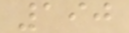190
